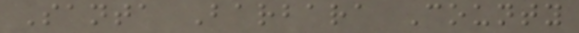Santa Barbara County
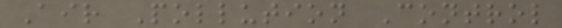Air Pollution Control
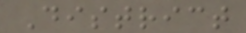District
